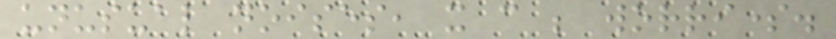unusual noises, it can be worrisome.
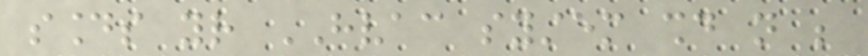sounds your HVAC system should not be
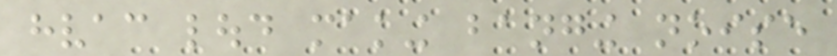hvac loud making banging noise
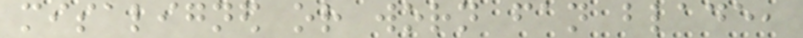misaligned or worn fan blade,
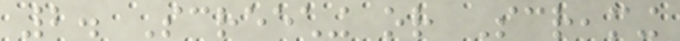2. Screeching or Screaming
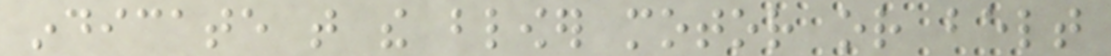indicate that the blower motor or belt
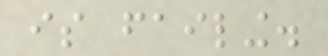is failing.
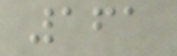161
